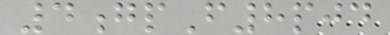4gpF8pjd
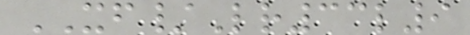XF/Lr33l9
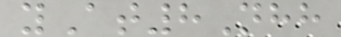yAt8Nhh
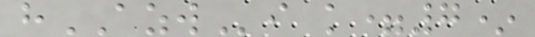hAZWi k=7*
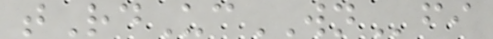tRdUcWNfi
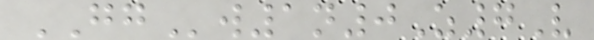GGw1n0Z7V
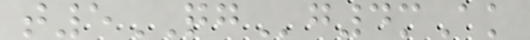t5QGg4mAk
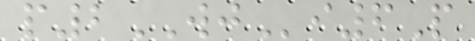p2WJi6P
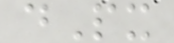dPx
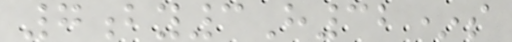7by3H32*s
